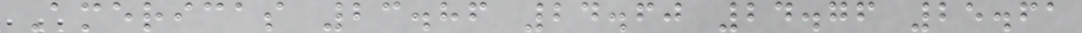Americas 23.86 24.60 24.76 25.61
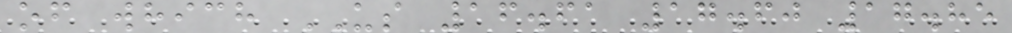of which US 16.61 17.60 17.85
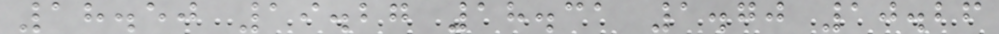18.50 19.27 18.31 1.70 10.26
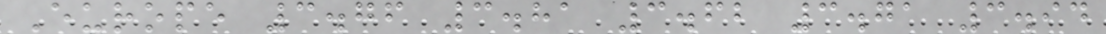Europe 3.76 3.81 3.62 3.71 3.94
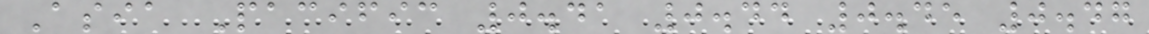Asia Pacific 0.41 0.44 0.45 0.47
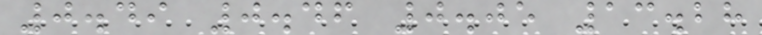0.49 0.46 0.05 13.28
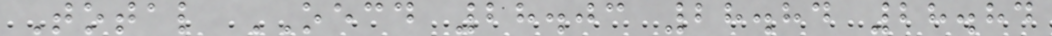Total OECD 28.03 28.84 28.84
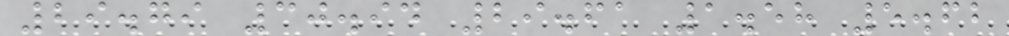29.79 30.94 29.61 1.58 5.62
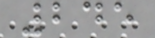245
